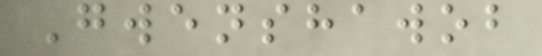Gwenshawob
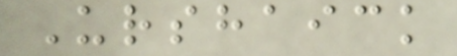Urshaick
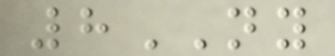8NY
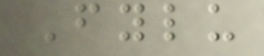Fylu
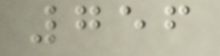756
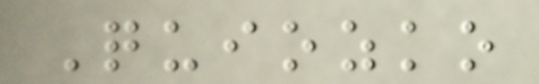Quiozko
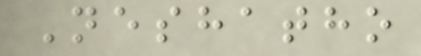Neshatho
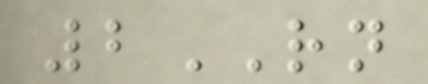2RN
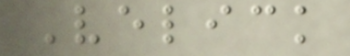Velick
